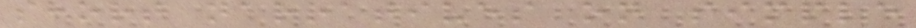short narratives on simple
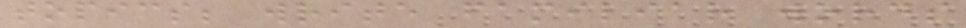topics; write familiar words
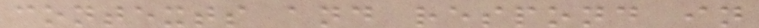contexts and respond in
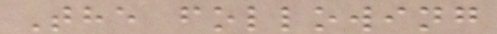The following
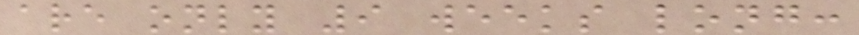are only 9 weeks long:
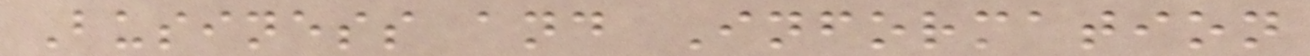Business and Information
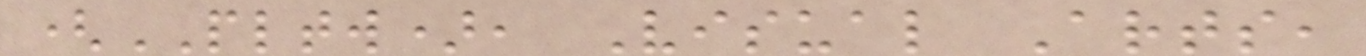(PLTW), Visual Arts,
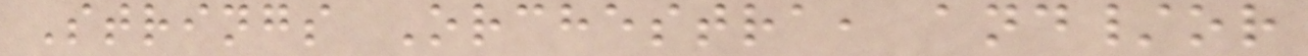Strings Orchestra, and/or
